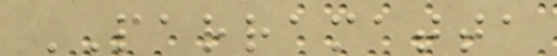PARRAMATTA
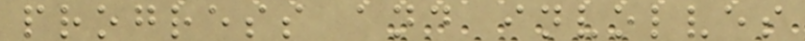progress and involves
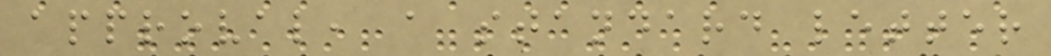approval, a standard letter
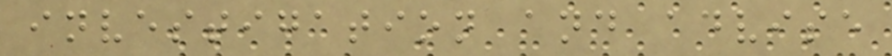investigation and advise
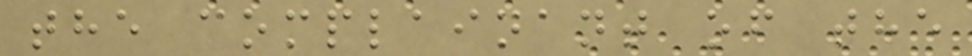the complainant of the
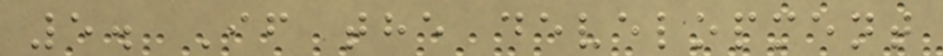5. If the development
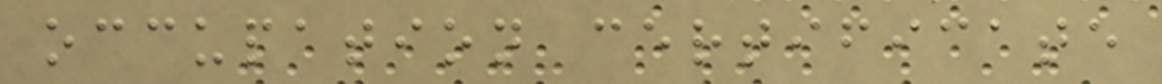occupation certificate
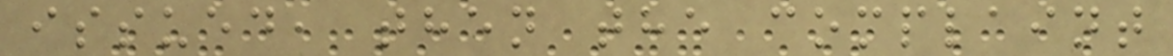issued, then the complaint
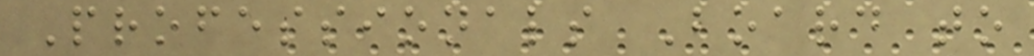Professionals Board to
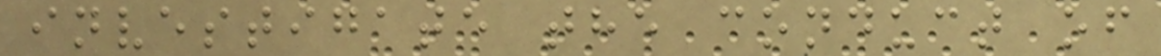investigate the conduct of
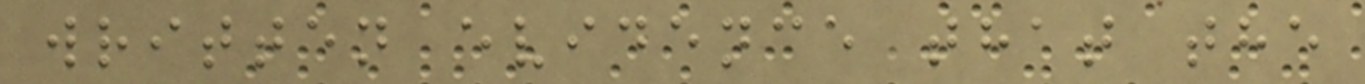written evidence that the
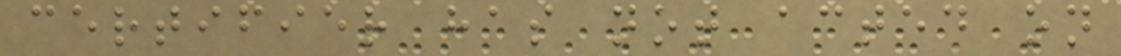certifier has not acted on
